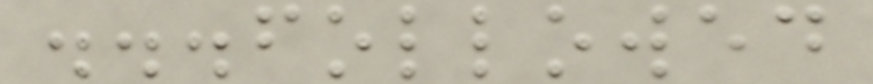...followed
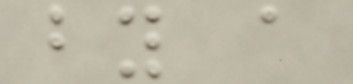by a
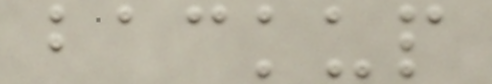backup
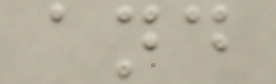and
